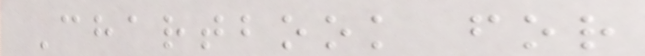Chartbook for
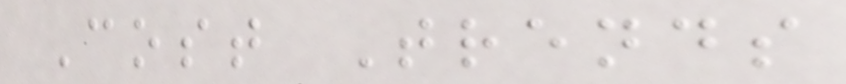Cost Trends
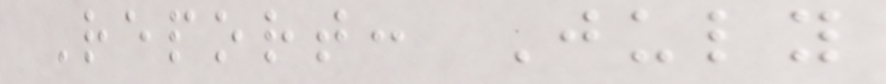Report: July
